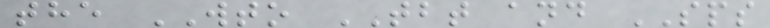the WTO TBT and SPS
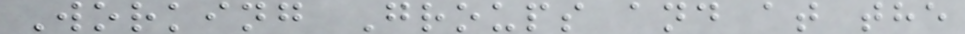Working Groups and at the
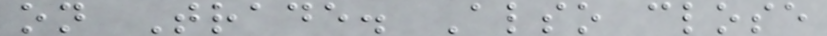on Trade. Also close
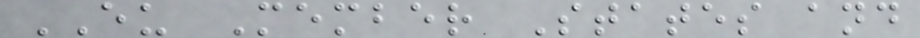EU Member States and
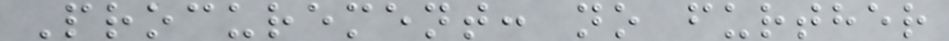Procurement: no further
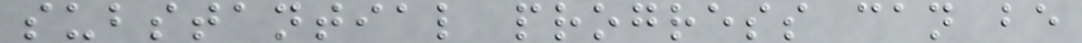substantial progress can be
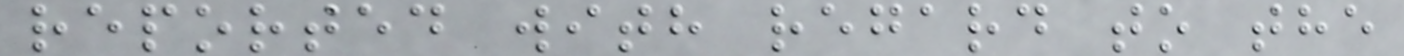reported with regard to the
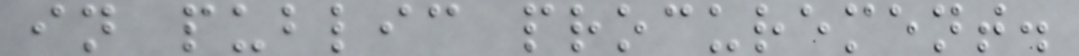in public procurement.
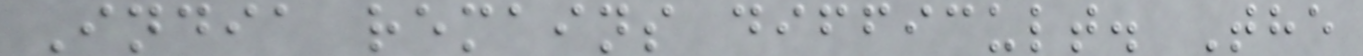India remains difficult. The
